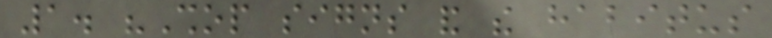1. "Shop signs and the habitus
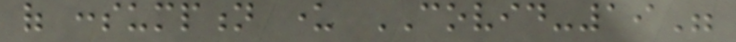of consumption under COVID-19"
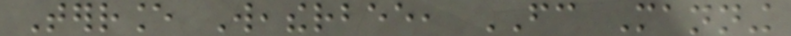Terrance Weatherbee, FC Manning
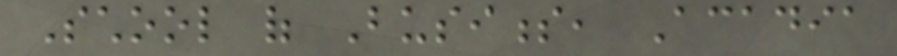School of Business, Acadia
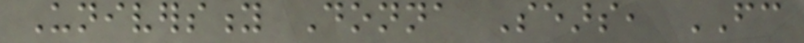University Donna Sears, FC
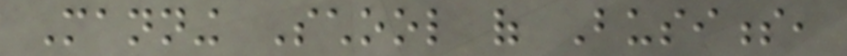Manning School of Business,
